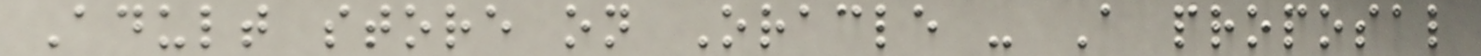Adult store on Oracle - A proposal
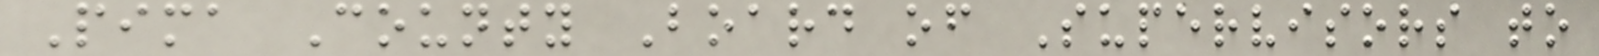Pima County Board of Supervisors to
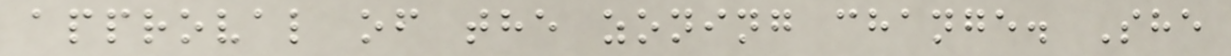approval of the zoning change. She
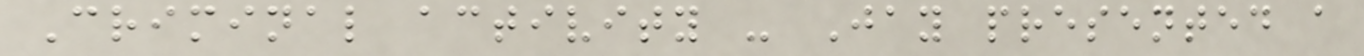Criminal activity - Jay presented a
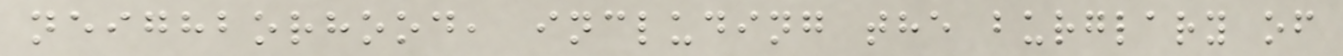neighborhood, including the burglary of
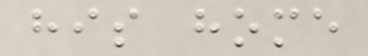his home
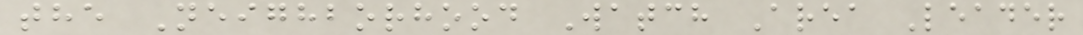the Neighborhood Watch Area Leader
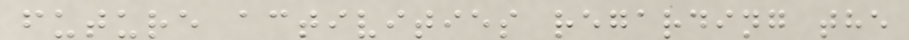future activities regarding the
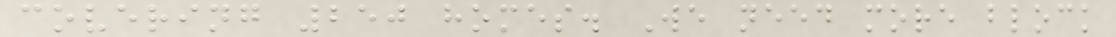covering 250 homes. We need more block
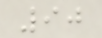90
